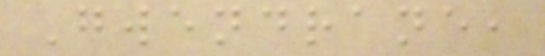Gwendrane,
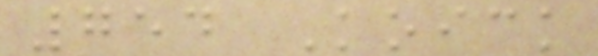754 Koick
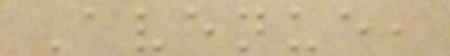Avenue,
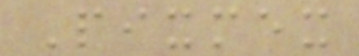Pixmex
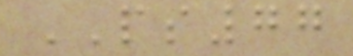PS77
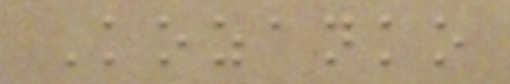Kozanko
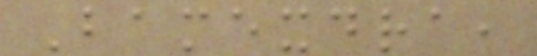Bamexdra,
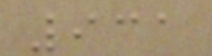931
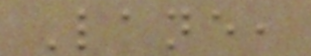Lane,
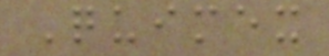Quimex
